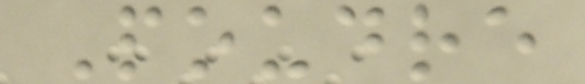Poudre
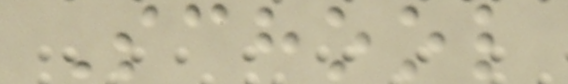School
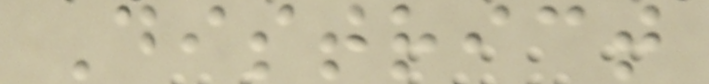District
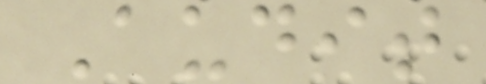Audit
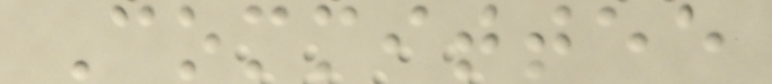Committee
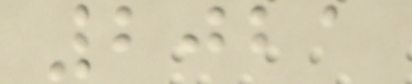2021
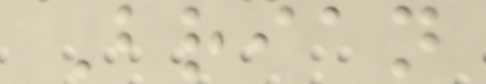Brian
